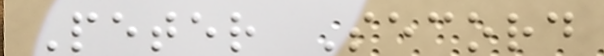Peter Secord
